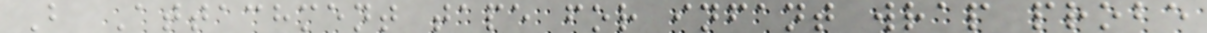B Attachment tape for infant wrap probe
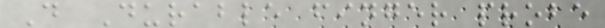D Durable finger probe
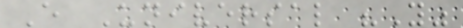E Universal "Y"
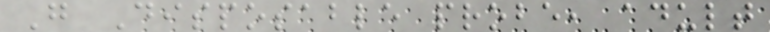G Disposable probe, adult
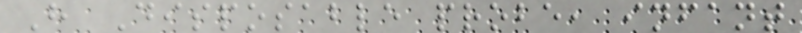H Disposable probe, infant
